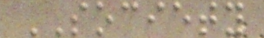SOCIETY
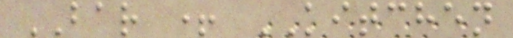BAR + KITCHEN
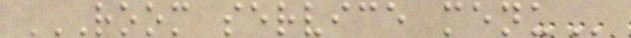ROOM SERVICE MENU
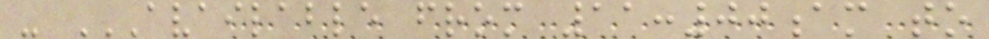- AVAILABLE FROM 11:00AM TO
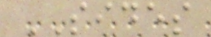SIDES
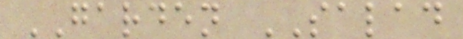GARDEN SALAD
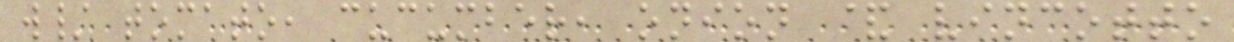w/ tomato, cucumber, onion & vincotto
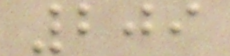209
